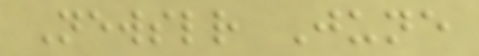Newsletter June
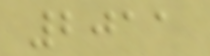2011
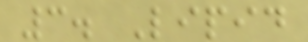3. Lipid
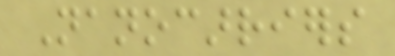Nanocarriers
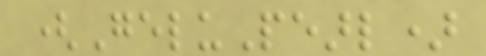(GeluPearl)
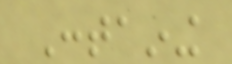Containing
